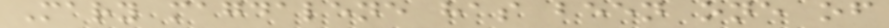Mary magdalene has been one of
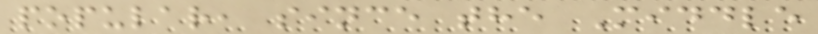popular, since the Middle
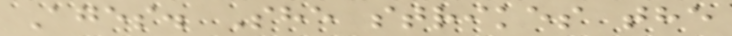Ages. She strikes the
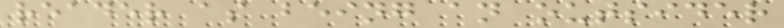reader as being an outsider
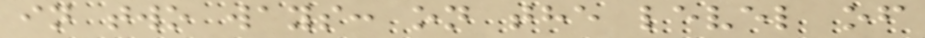in two ways: on the level of
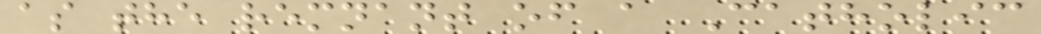as the remnant of a Catholic
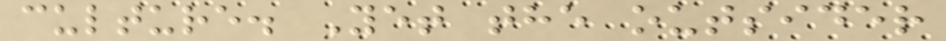culture. Yet the outsider
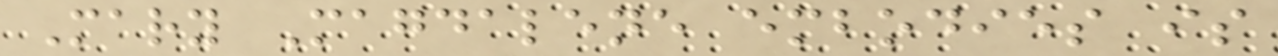Mary Magdalene embodies is
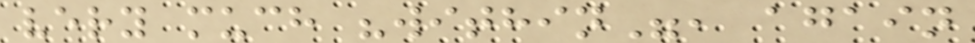very much "within", again
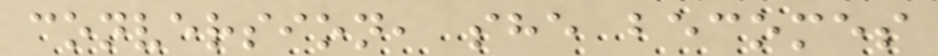conversion, she becomes
